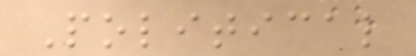Political
